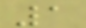1
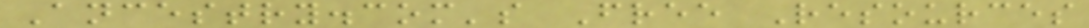Ancestry.com's Free Resources
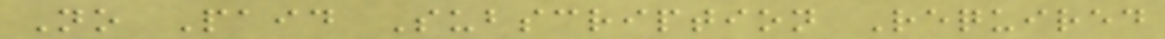No Paid Subscription Required
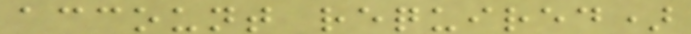account required)
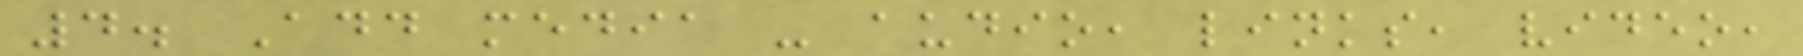4. Add media - audio, links, video,
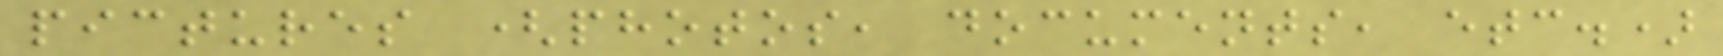pictures (photos, documents, etc.)
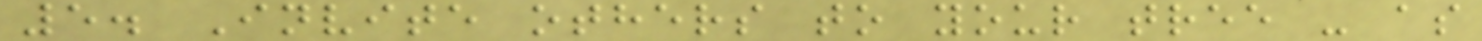5. Invite others to your tree - as
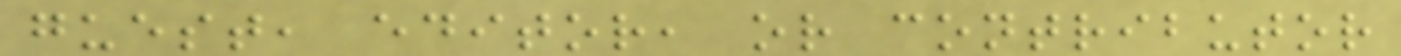guest, editor, or contributor
